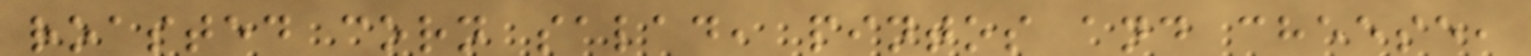roasted corn salad, pintos and cheese,
